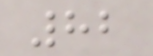82
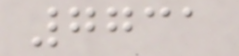7731
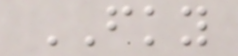FKY
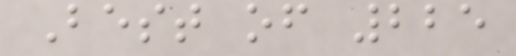Best of 225
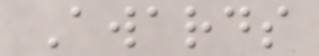Awards
